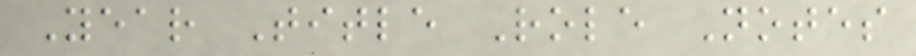Year Title Role Notes
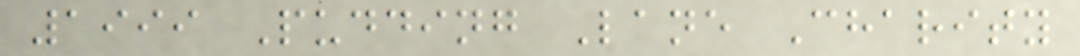1999 Pudding Lane Charity
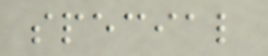special
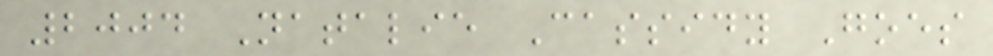2004 Natalie Cassidy Goes
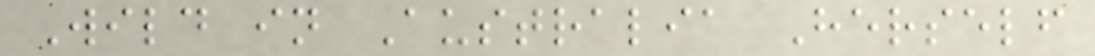Wild in Australia Herself
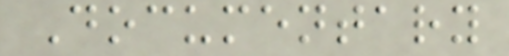Documentary
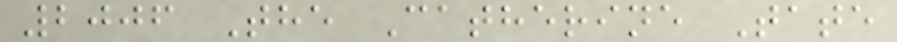2006 The Catherine Tate
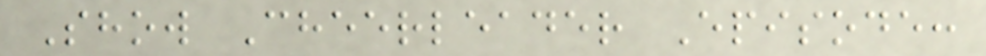Show Cheerleader Episode:
